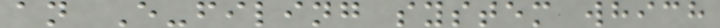an E-filing system which
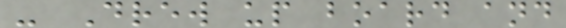- Drew up board and
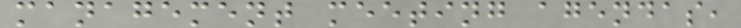management meeting agendas,
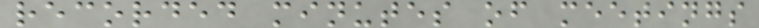recorded minutes of meetings
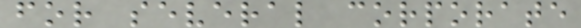for several corporate
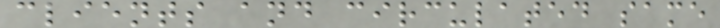clients and circulated same
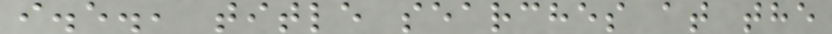i.e., title searches at the
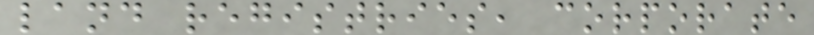land registries, corporate
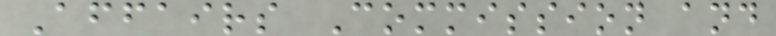Affairs Commission and
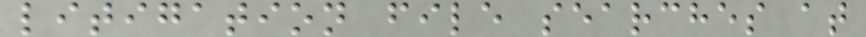litigation file searches at
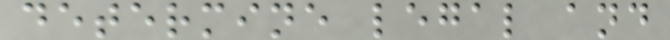determine legal and
